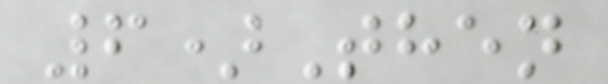6)Then
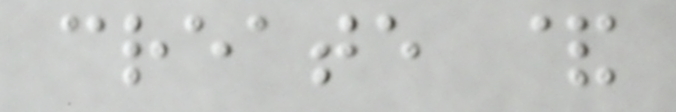create &
